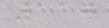117
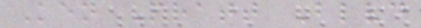Ken Pratt Blvd
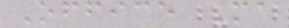Office Ma
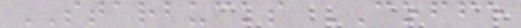STARBUCKS COFFE
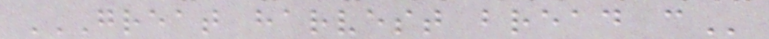GREAT HARVEST BREAD C
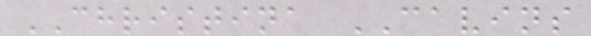CHRISTINA CAVINS
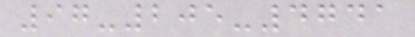97-205-4741
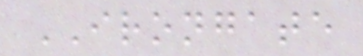IRONGATE
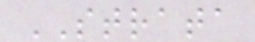STRATA
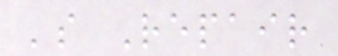's Repair
